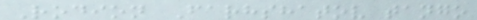Rodion Farhshatov tango
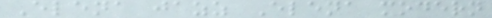Elena jazz Elena modern
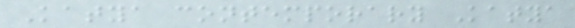Katya contemporary Katya
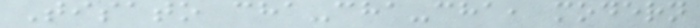Tisato cha-cha-cha, modern
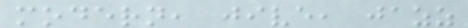modern, jive, jazz
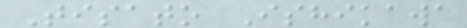Tisato Ishikawa
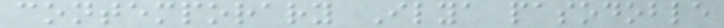contemporary Ilya pasodoble
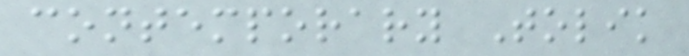contemporary Tolik
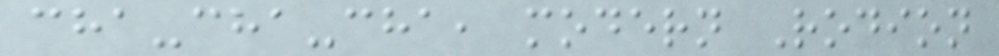cha-cha-cha, modern Rodion
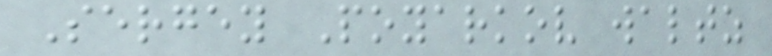Sergey Poyarkov waltz
